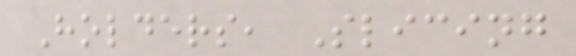Holders, Slicing
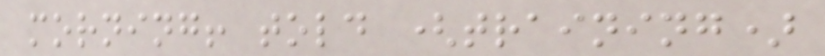morning! told (training)
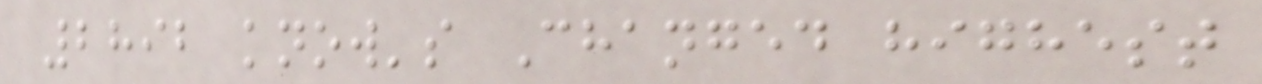2892 know's Changed highest
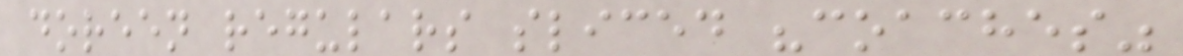doreen regulars sliced "coaches"
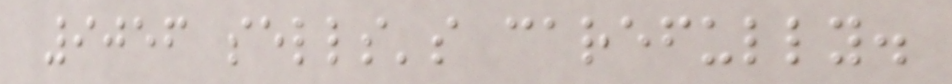9056 sells's carefully.
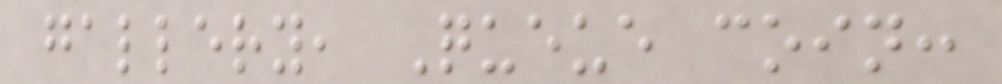gallery, Queue coin:
